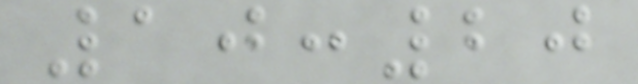10:20
